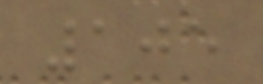105
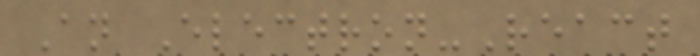An Electron-React
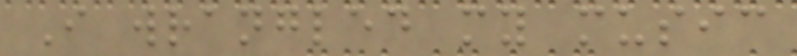I wrangled my music
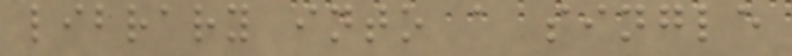library into a single
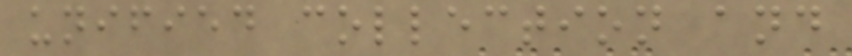unified collection and
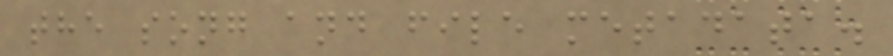the song and file metadata.
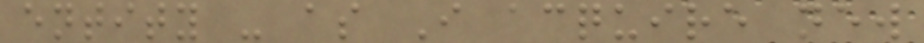entity - as I acquire new
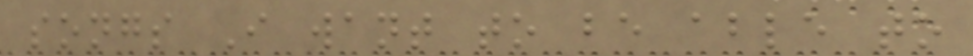songs I want to be able to
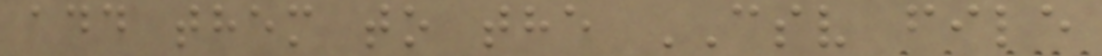add them to the CSV file
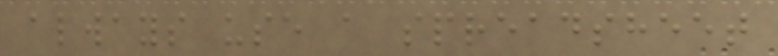always use a spreadsheet
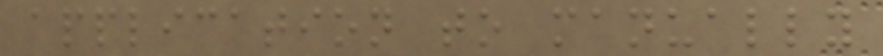application to manually
